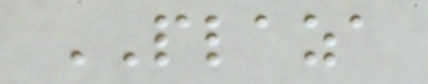PLAZA
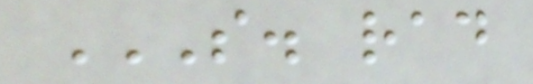S. RAD
